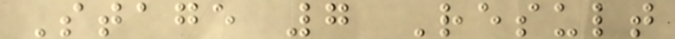Stage 7 Result
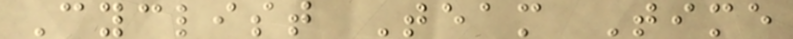Cyclist Team Time
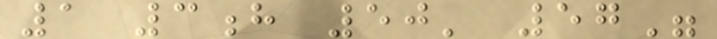1 3h 50' 57"
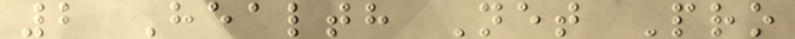2 Health Net Pro
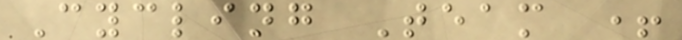Cycling Team +
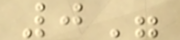0"
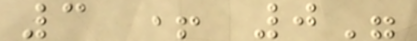3 + 0"
